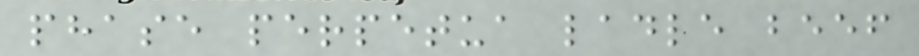phase perpetua ladle beef
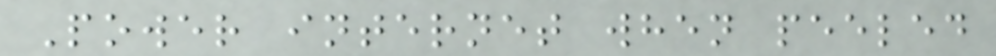Power internet when peeled
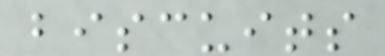biscuits
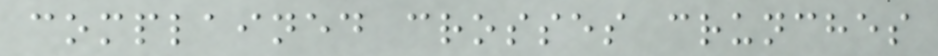complained crosses crunches
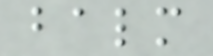balm
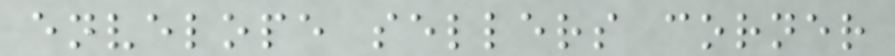envelope sellers corner
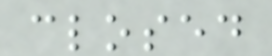closed
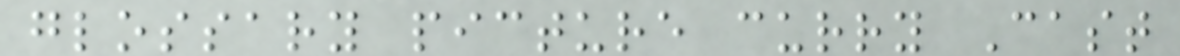glossary picture curry Cast
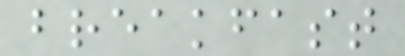breakfast
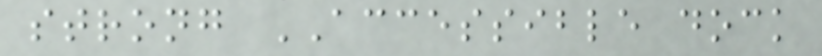strong ACCESSIBLE dock
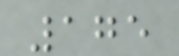175
